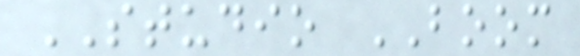STUDIO BOOM
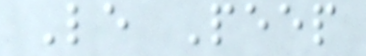Le Peep
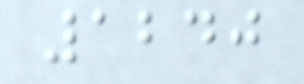1240
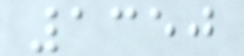1350
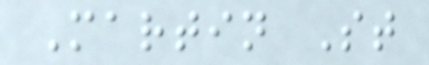Martin St
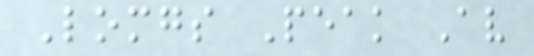Lomgs Peak Av
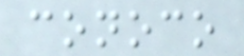conoco
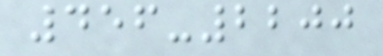456-2200
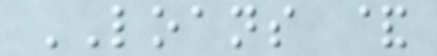LOANS &
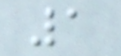1
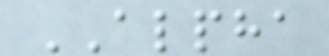ALPHA
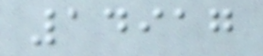14917
